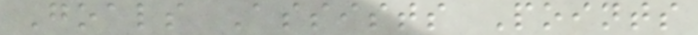Goals Assists Points
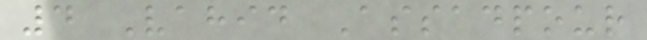4 Vahid Assadpour
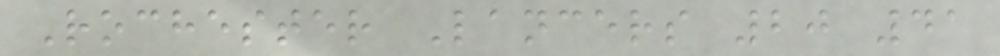Rochester Lancers 20 41
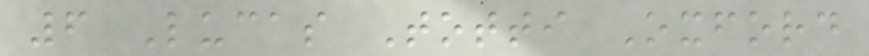6 Lucas Totti Oxford
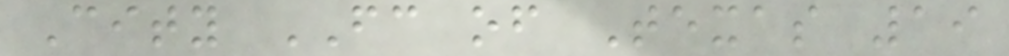City FC of Texas 19
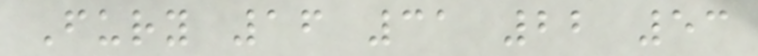Fury 16 31 22 53
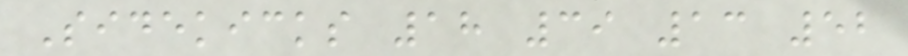Sidekicks 18 39 13 52
